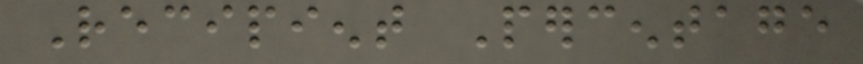Recipient Percentage
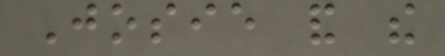Josie and the
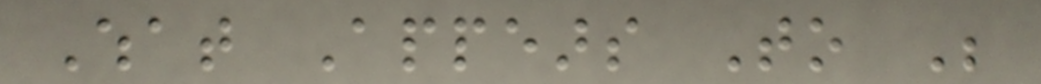What Appears To Be
